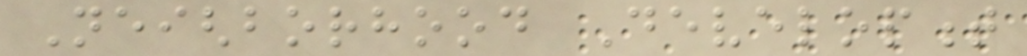Neighborhood Development
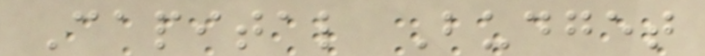Capital Budget
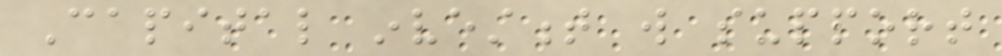Capital investment will support
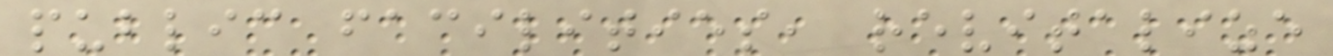public facilities, revitalize
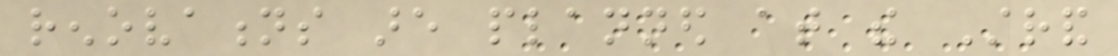renovations are planned at the Strand
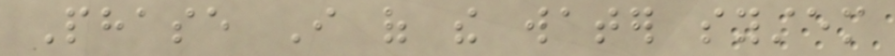Phase I of the water system
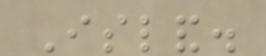Island.
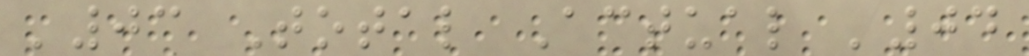'03 Total Actual '04
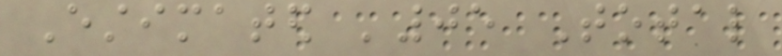Estimated '05 Total
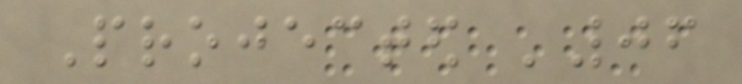Projected '06
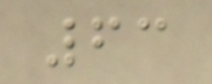63
